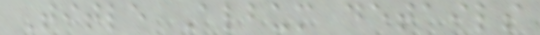Title Album details
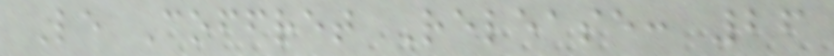Le Coffret Release: 26
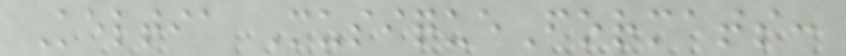Keltia MusiqueFormats:
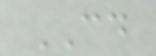CD
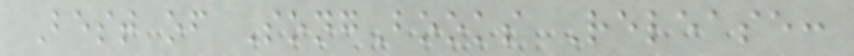Best of SongBooks Release:
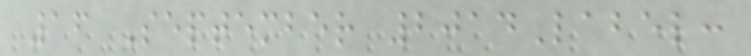16 September 2014Label:
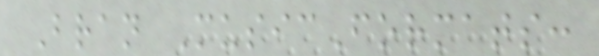Bran MusicFormats:
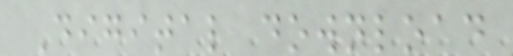Digital download
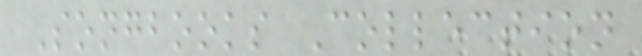Songbooks Collection
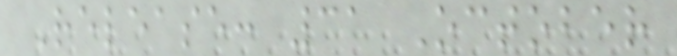Release: 31 October
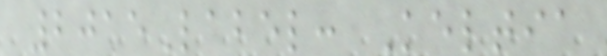2015Label: Keltia
